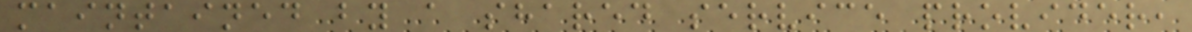maintained by a shared service provider,
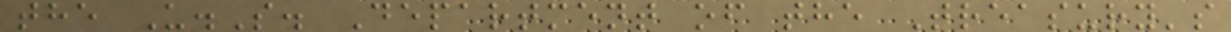the U.S. Department of the Treasury's
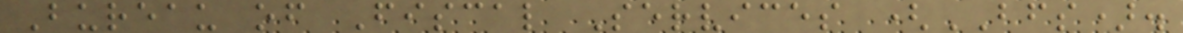Bureau of Fiscal Services (BFS).
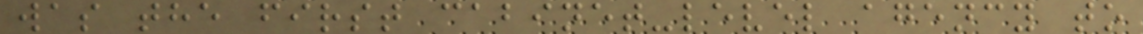was the first cabinet-level agency to
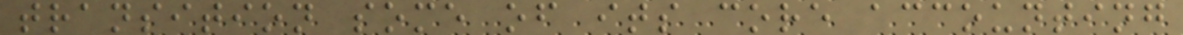transition some of its core accounting
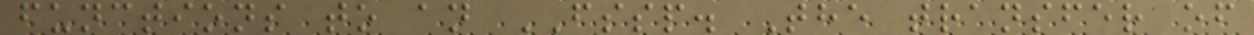functions to an FSSP. The transfer of
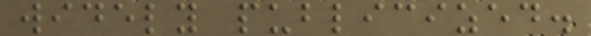widely publicized.
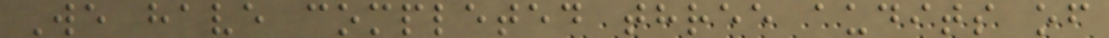We have completed three audits of
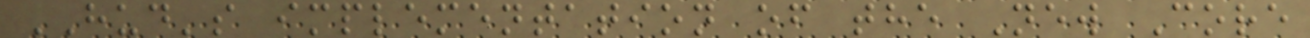HUD's implementation of the New Core
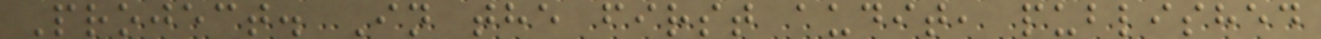Project. In the first audit, published
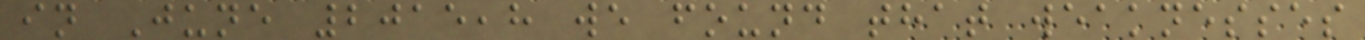in June 2015,8 we found that weaknesses
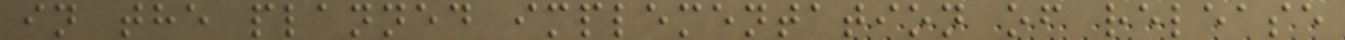in the planned implementation of release
